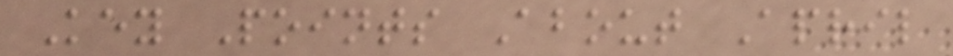Key Points About April
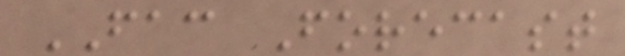FAC Forecast
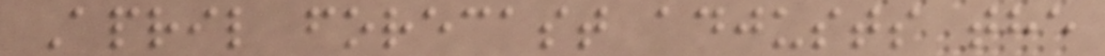April forecast adjusts the
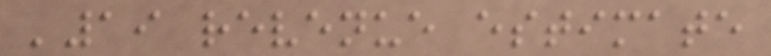'19 revenue estimate
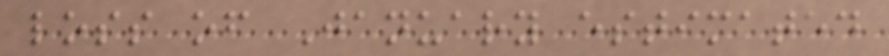loss of January estimated
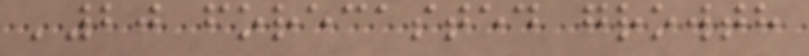'20 forecasted growth
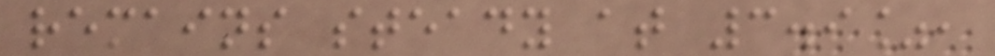remains steady at 3.9%,
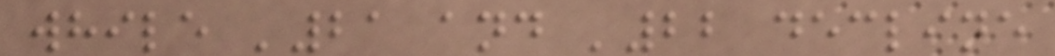while '21 and '22 decline
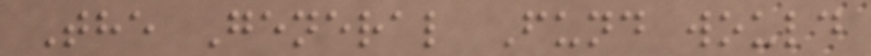The General Fund would
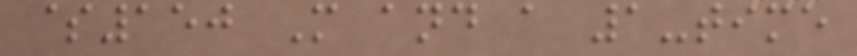$150 M and a 1-time
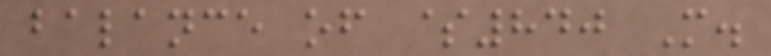balance of $840 M.
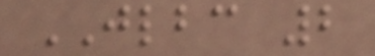JLBC 2
